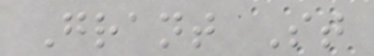Grant St
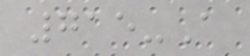715-A
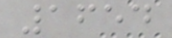1654
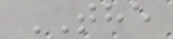THE
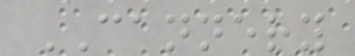CANNERY
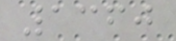1360
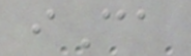iCa
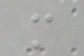m
